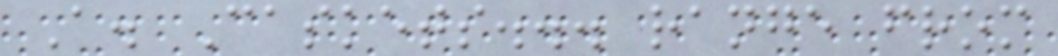A. Caskets... range from
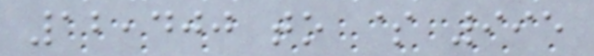12,400 to $ 995
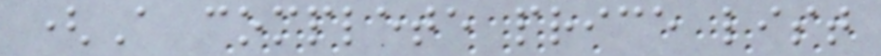(A complete price list
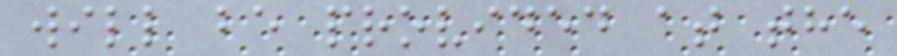will be provided at the
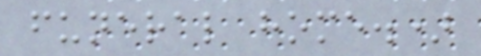funeral home.)
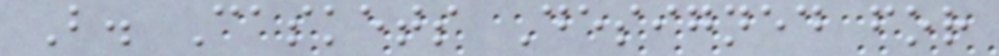B. Caskets Designed for
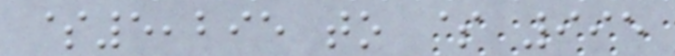$5,295 to $ 995
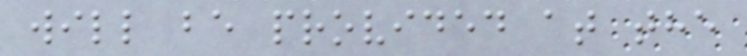will be provided at the
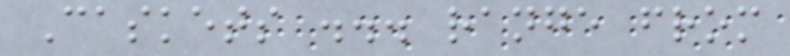Caskets ... range from
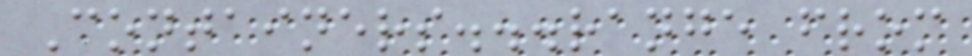Containers...range from
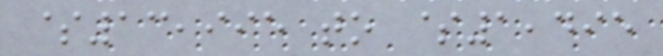$13,995 to $1,495
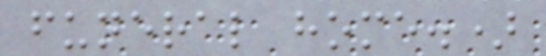funeral home.)
